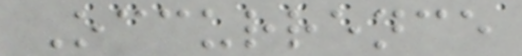Occurrence
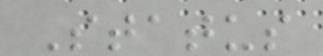Status
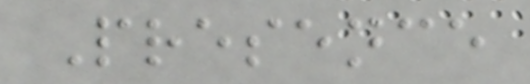Presence
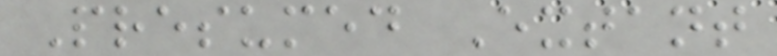Presumed Extant
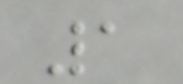1
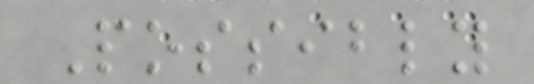Possibly
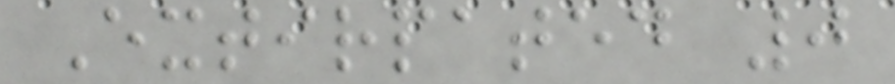Extirpated 0
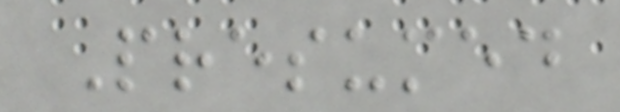Presumed
